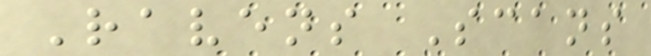Ravens Scans
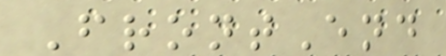FrontEnd
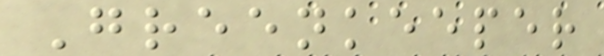Greenkeeper
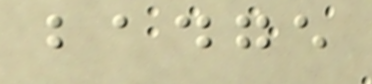badge
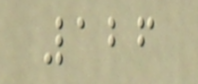126
